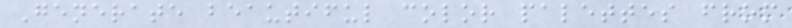Generate beautiful color palettes from
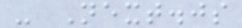- Next.js
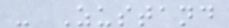- Zustand
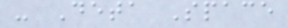- Deta Space
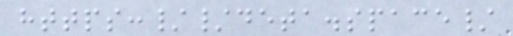https://deta.space/
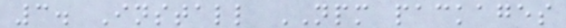3. Install NPM packages
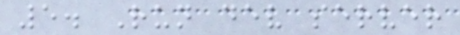5. Run dev server
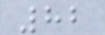82
